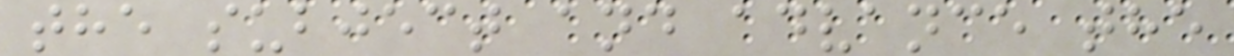the subject and advance the
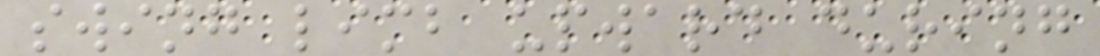swing limb upward during
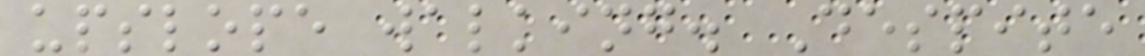upslope walking. Despite
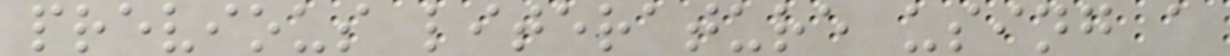previous literature using a
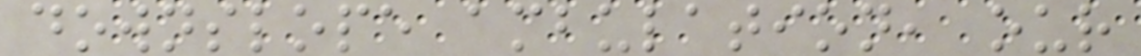downslope ambulation, our
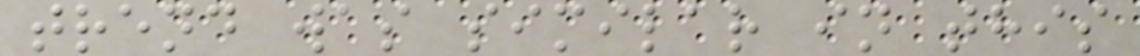trend was similar in this
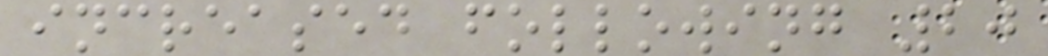increased following 20
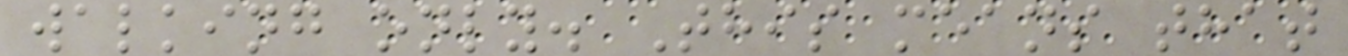walking only. This means that
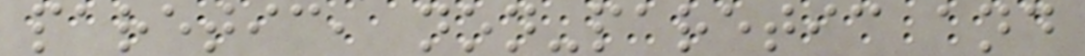paretic, non-paretic and
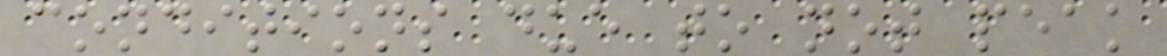conditions due to not peak
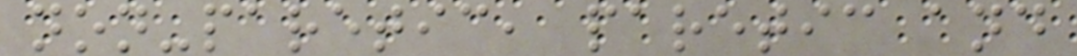non-paretic, paretic and
